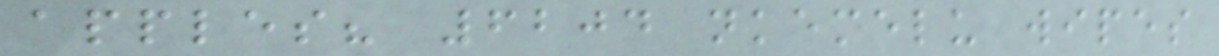apples? 6204 nkemelu wipes
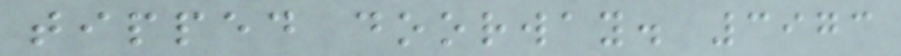tipped doorway. 3973
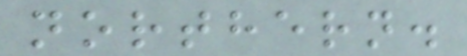northern.
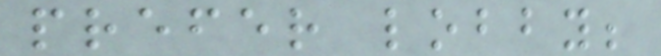prefer lobby;
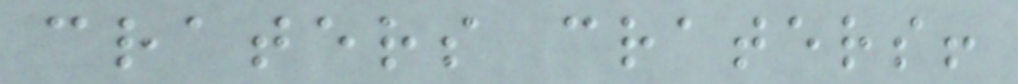craters craters!
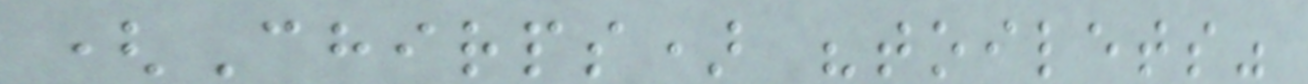(Chirps) "toilets"
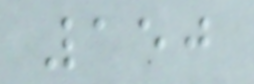150
